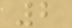2
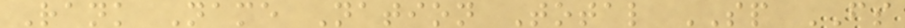Rank Name Nation Total SP FS
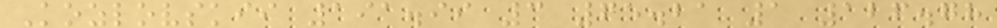Kozlovskii 191.99 3 65.21 1 126.78
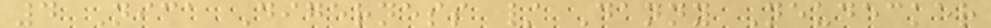4 Nica Digerness / Danny Neudecker
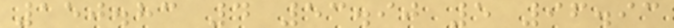150.83 4 53.90 5 96.93
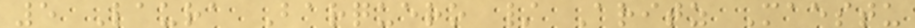5 Laura Barquero / Aritz Maestu
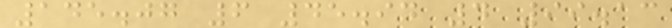145.07 6 45.94 4 99.13
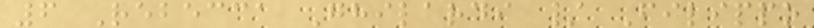6 Rebecca Ghilardi / Filippo
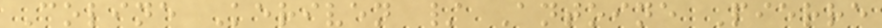Coline Keriven / Antoine Pierre
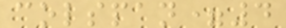colspan=4
